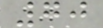70
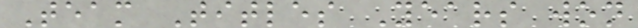Team Titles Years won
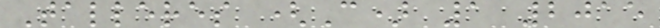Talleres (C) 1 2015
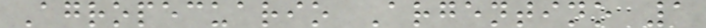Agropecuario Argentino 1
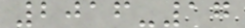2016-17
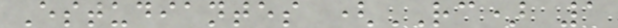Estudiantes (RC) 1
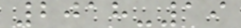2018-19
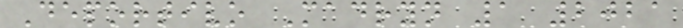Deportivo Madryn 1 2021
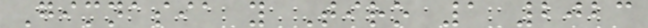Gimnasia y Tiro 1 2023
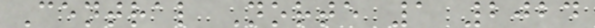Central Norte 1 2024
